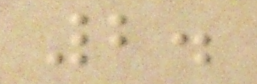2.
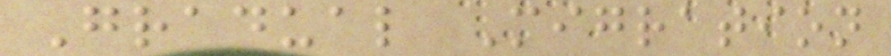Gradual Migration
